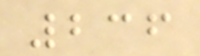236
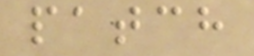patch
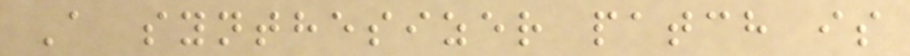A synthesizer patch is
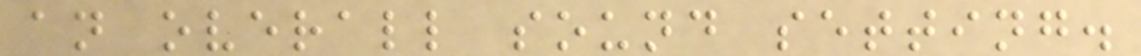an overall sound setting.
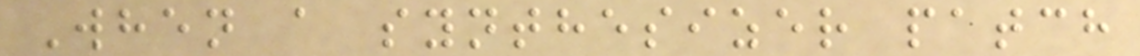When a synthesizer patch
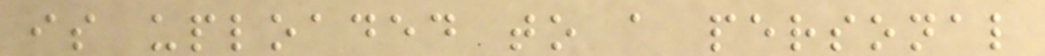is uploaded to a personal
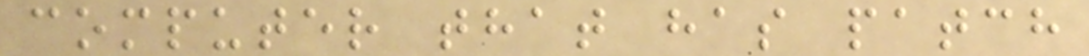computer that has patch
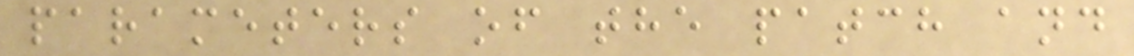parameters of the patch and
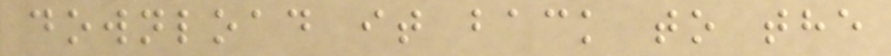download it back to the
